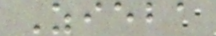Zieba
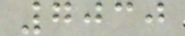7030
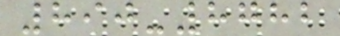890-8782
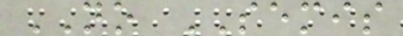NO SEMIS
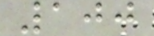100
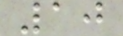10
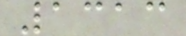1313
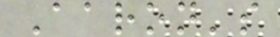Aaron's
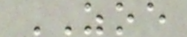ZOE
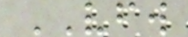VFW
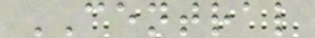CENTRAL
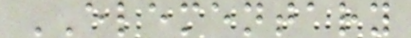ELEMENTARY
